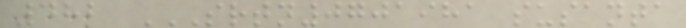482 SRTN0701981 SUSANTA
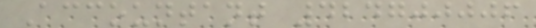Accountant 424700006
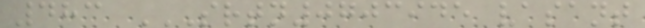483 SRTN0703945 VASANT
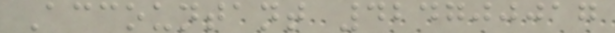Accountant 424700017
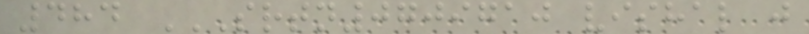484 SRTN0709710 VISHAL J
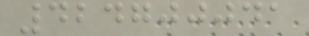424700041
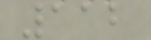112
